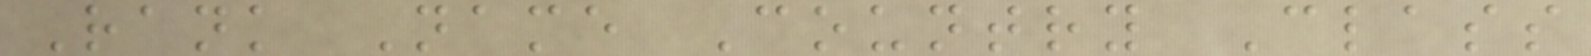Rank Name Country Class
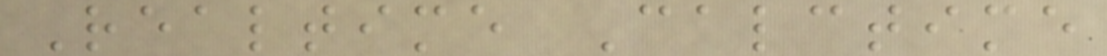Realtime Calctime
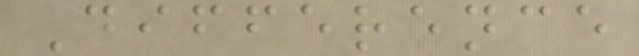Difference
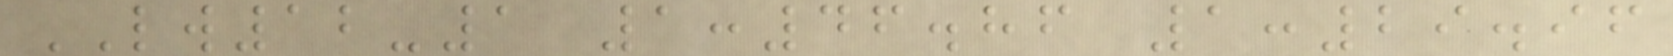LW12-1 1:46.86 1:29.96
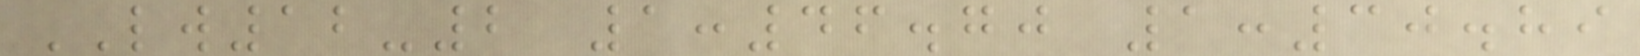LW12-2 1:46.70 1:30.89
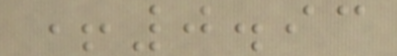+0.93
